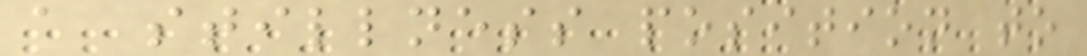a stillness position to
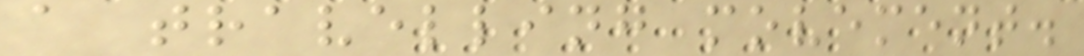a travelling movement.
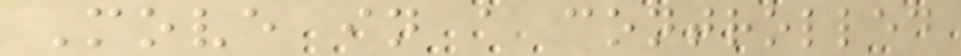Move in a controlled
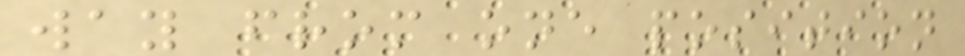way from one position
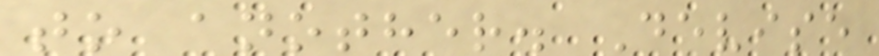to another. Devise
